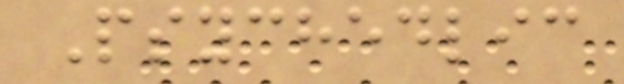Psychedlic
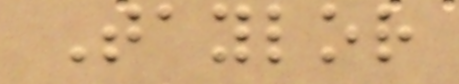Taylor
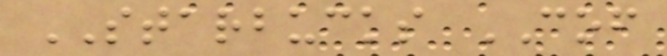STARBUCKS COF
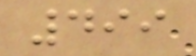499
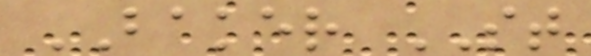BAKER ST
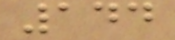144
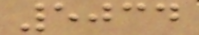5034
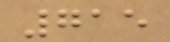715
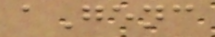aGenc
